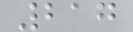217
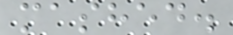mashed.
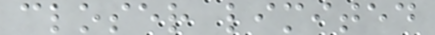closer limited
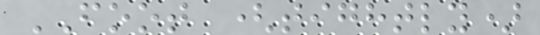FOOT (tightly)
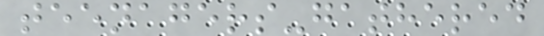teenagers-gathered
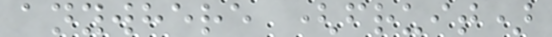anywhere (fruit)
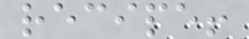recipe!
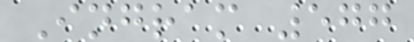Ingram 577
